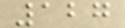127
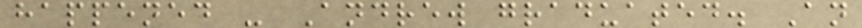happened - Andrew graduated. An
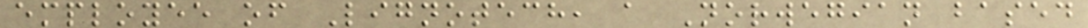employee of Lignotech, a Norwegian based
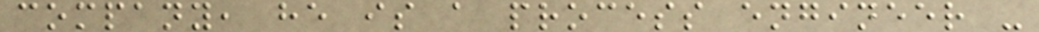company, he is a process engineer -
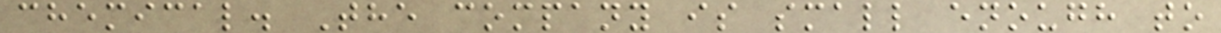chemical. The company is small enough to
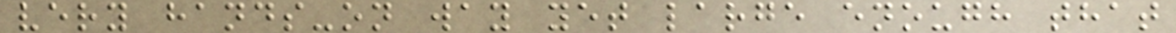very hands-on way yet large enough that
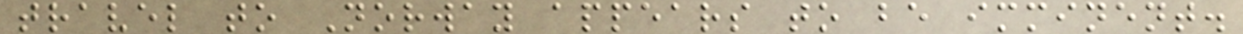travel to Norway appears to be imminent.
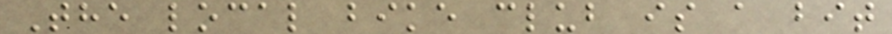The local bike club is a bit
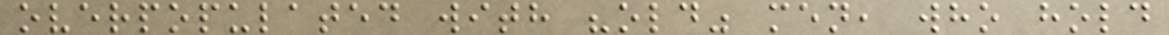overpopulated with "old" men, who hold
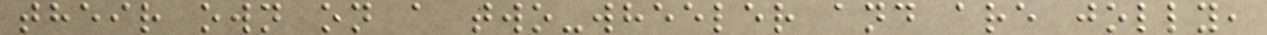their own on a two-wheeler and are jolly,
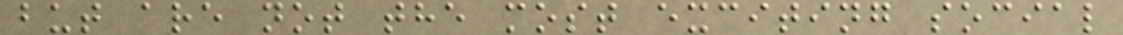but are not the most exciting social
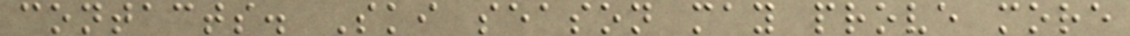contacts. Ski season may prove more
